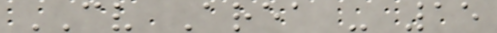CV Area - 15
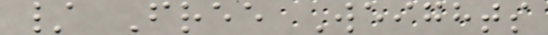/ Free Weights
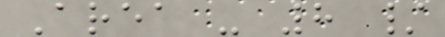Area - 8 /
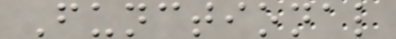Functional
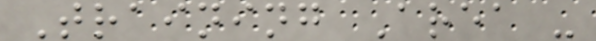Training Area -
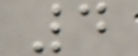4
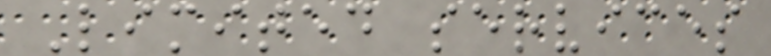Limited services
